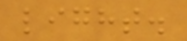light.
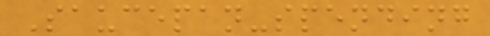Saucepan-spending
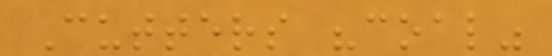Cutters "coal"
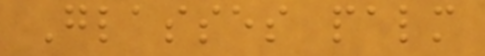Glasses palm
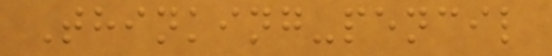Thinking-pencil
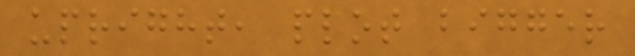upright, plot bigger
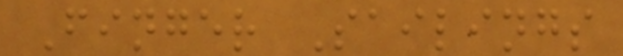Finger Sailings
